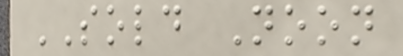SOLD Noon
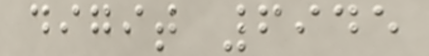digit 6945
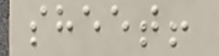sheet!
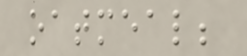oatmeal;
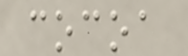cocoa
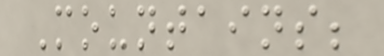Mountains;
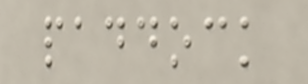paddock
